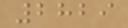2829
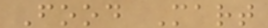Food Mart
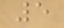5
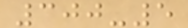300-5
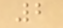2
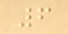6
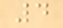4
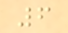6
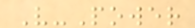V-Power
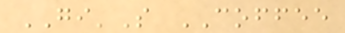GI'S COFFEE
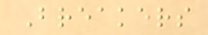Breakers
